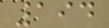194
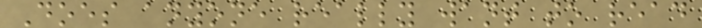Does anyone really want to read
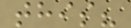this?
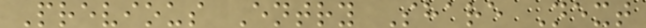Previous Entry Share Next
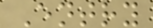Entry
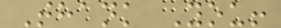Thank You!
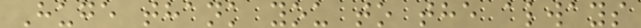Huge thank you to the always
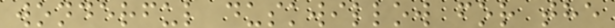wonderful duskwillow for the
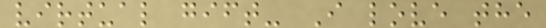virtual gift- I love the
